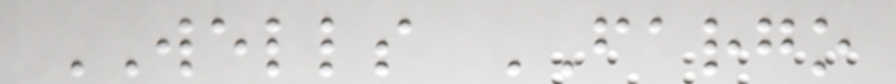WELLS FARGO
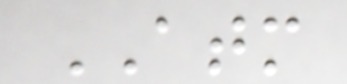ATM
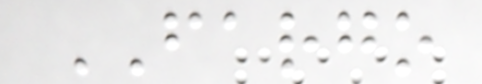FARGO
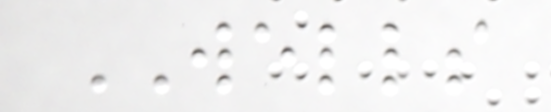WELLS
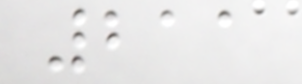211
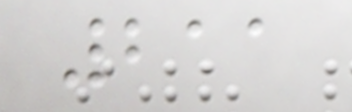211
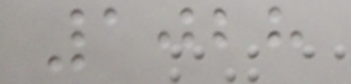1028
